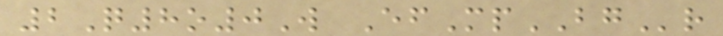2Q8o0W EfMpBGr
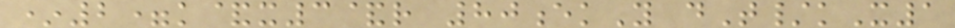*2=k&x3&r 80ekY dT/kX1
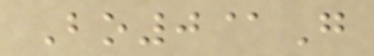Bo0@G
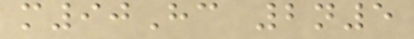m90Hc 2n5
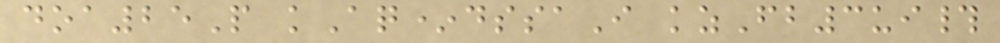doa25P kAq*dssaI kzFb3ui#
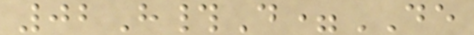02H#D=DE
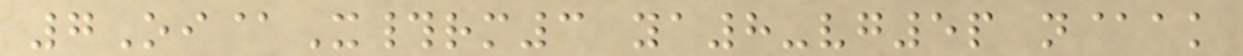7Oi@X#rm3 ya8-vg5p n@ak
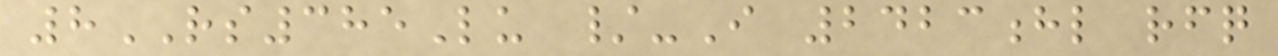8RS385Lu /-I 2423hl rfq
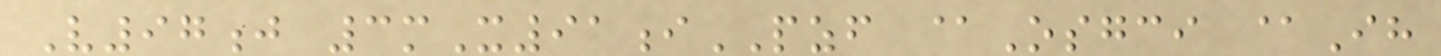V97j 3mX91iPZF @Osgci @Ih
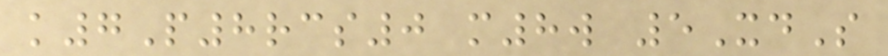k7P8rcs0 m8w 5XdS
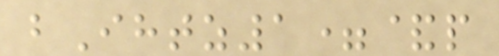bIhtz1=&p
